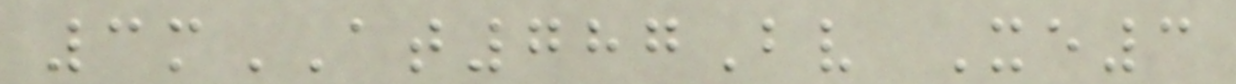3mAT787Bv Xe3
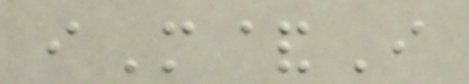iM&I
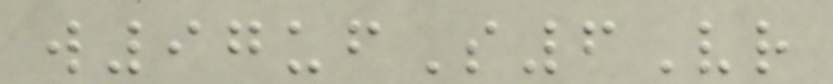w97ufS6Vr
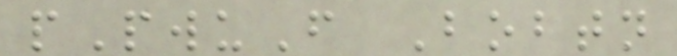pPwuF Bobtn
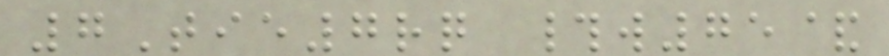7Tie7rq #w75&
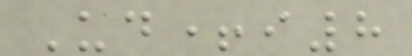Ud+i8
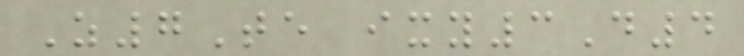Z7Te ixy3D4
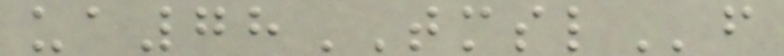ua78TMSLf
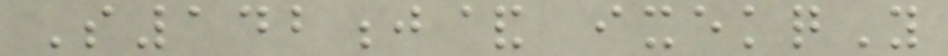S142j& ixekqY
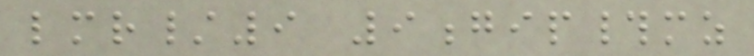lmr/9 9gip#mz
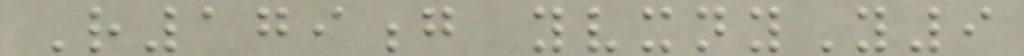R179g yvxnyY9
